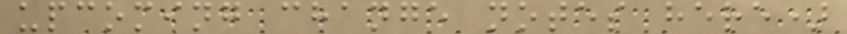upcoming change notes here)
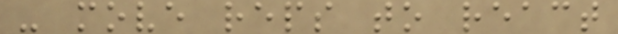- move reps to react
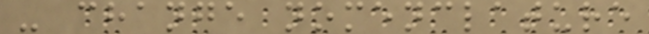- change nomenclature
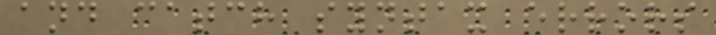and catch syntax errors
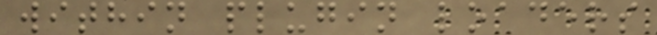within plugin loaders
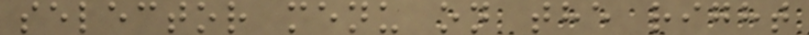selector menu on the right
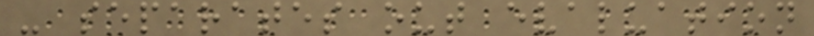- separates out evaluation
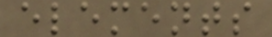elements
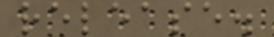release.
